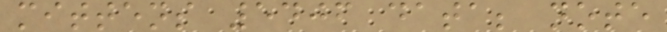mittens 5406 data; note
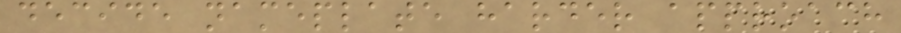decide nameplate harder approach
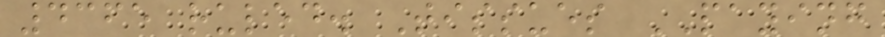4365 ruled. Tissues PAYING
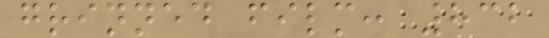grinned film: 832
